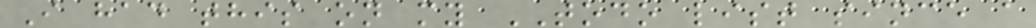I had this on my TODO list since a
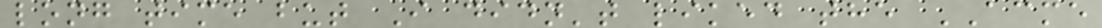long time but I didn't liked the ACME
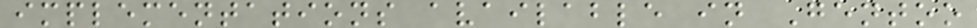implementations available in Gentoo
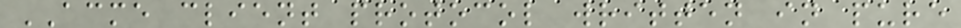ACME client protocol written in pure
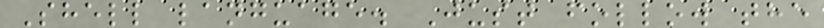Shell language. Just follow the
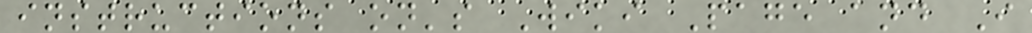instructions on's Wiki Page and I
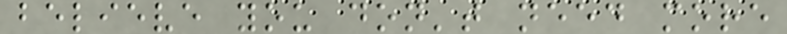believe you don't need more
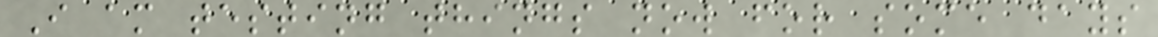I am testing things now for some days
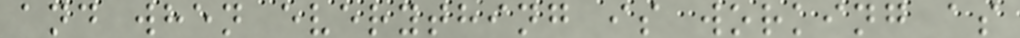and when everything is working as
